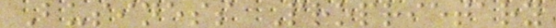Business Proprietary
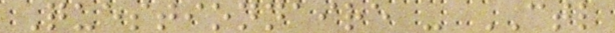Questionnaire - CTL
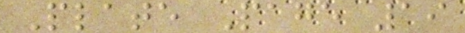Plate Page 19
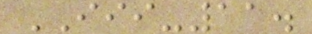III-11.
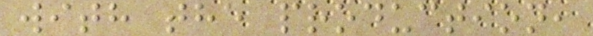with the production,
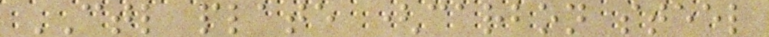CTL plate (carbon steel
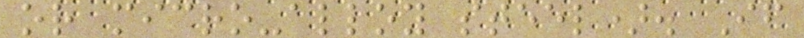or micro-alloy steel). If
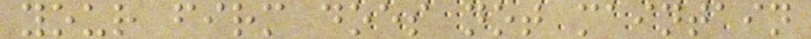your firm does not maintain
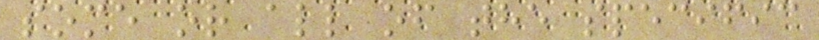some or all of the specific
